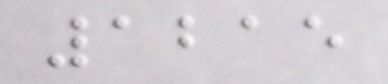1215
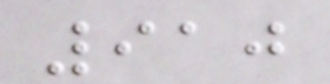910
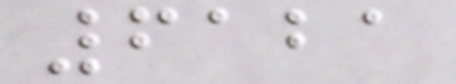6121
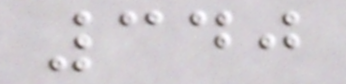340
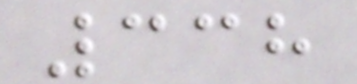338
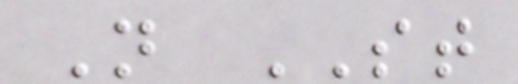N ST
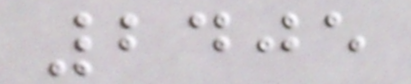2405
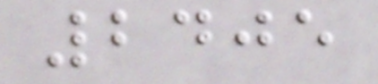2405
